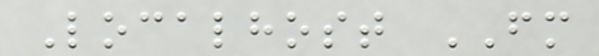Localhost FM
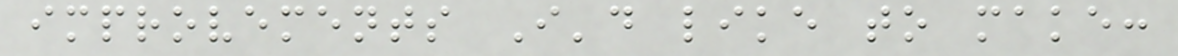improvements I'd like to make:
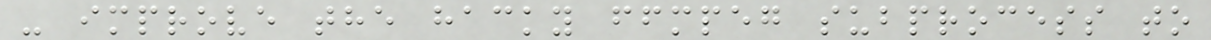- improve the hacky ffmpeg subprocess to
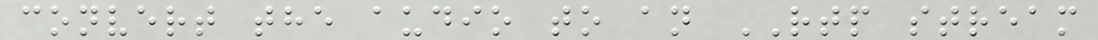convert the audio to an RTP stream
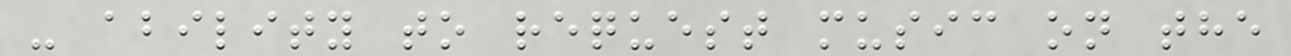- ability to request music on the
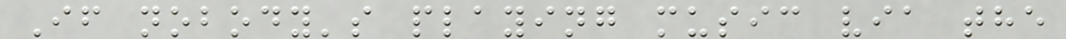If nobody's playing music via the
